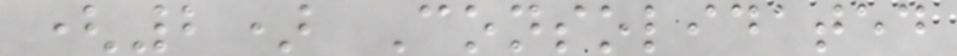(2) Consolidated
